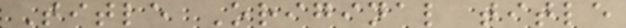Title Original title
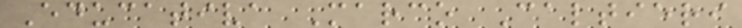Educativa Marco Caltieri
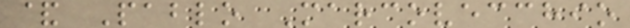& Pablo Marcovecchio
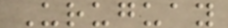Uruguay
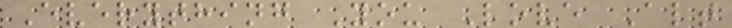Everything You Love Alt
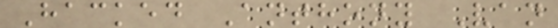Hacked Anthony Van
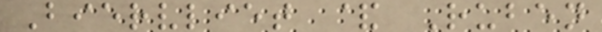Biervliet & Ruben
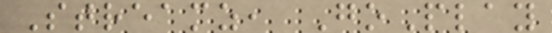Streamz, GoPlay
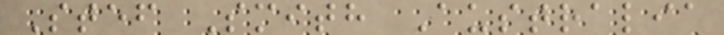Stef Smith Australia
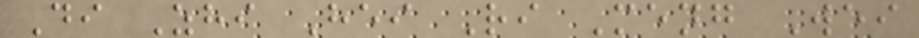Di Zhi Hei Ri Meng Wei
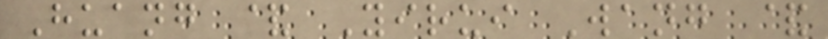Huang & Yirui Wang &
